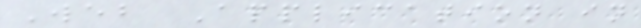Web Application in
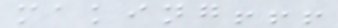making!!!
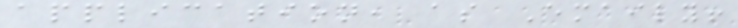application, as Emaily!
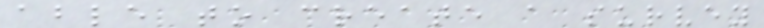able to create a survey
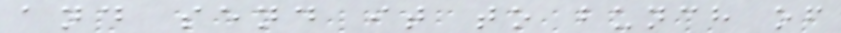and send it to bunch of
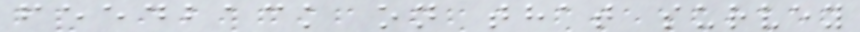feedback on that survey
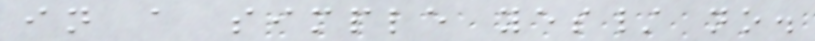in a simple yes/ no.
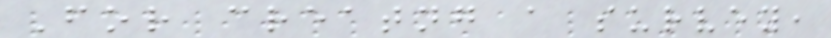For creatng a survey,
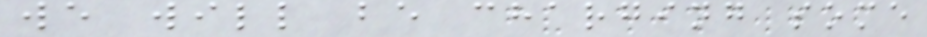we will be charging some
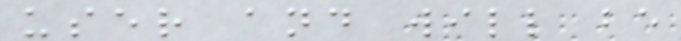user and will be
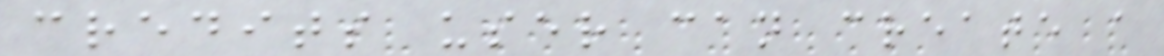credits user can create a
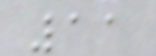11
